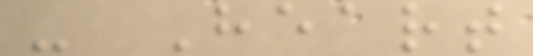- Heart
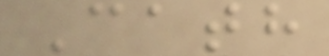Cath
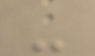-
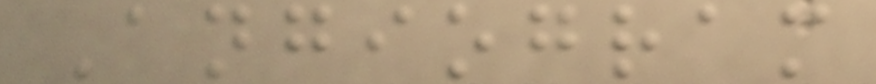Angiogram
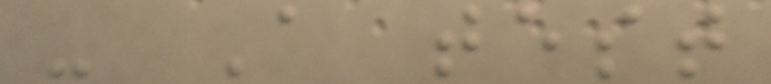- A test
